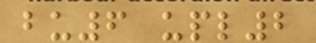bu6 upl2
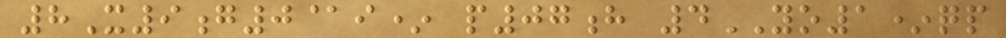8X9g0@i* p07h 4YO1*qp
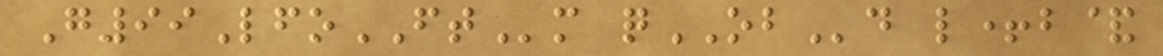G99LfoFTm qOBd l+b&
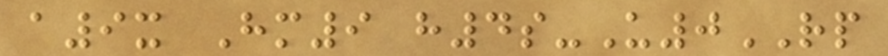a9x Hm9 h4s-U0RP
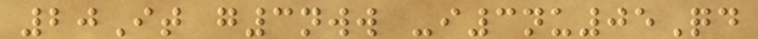20It g3nww -i3nu05Qd
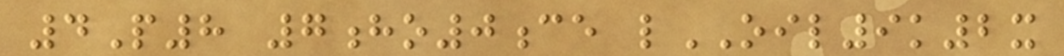4P8 7ho0ce lOIL9k2x
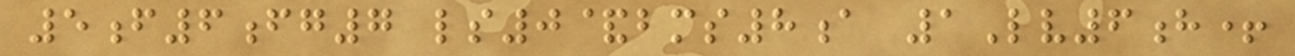5f6fg7 ls0&bms8a 1Lv6h+
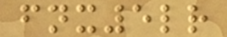fnx5lr
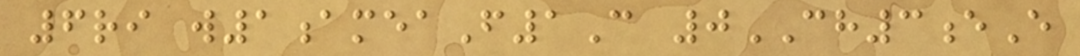6ri w1ameaF1C 0CH3eE
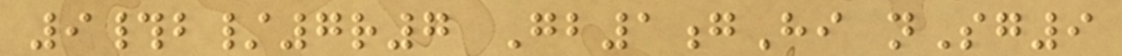9#b/7r7 Gb1gHi nSg9
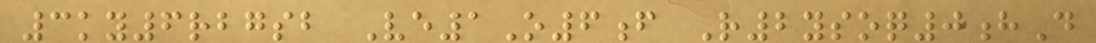3ky6rbgsb Ve1O6f R2ysoq0hD
